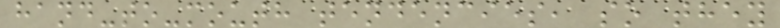hand-to-mouth tendencies, so they
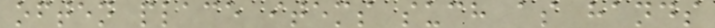often place items such as hands
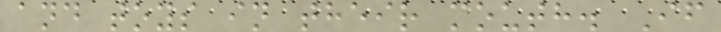and toys in their mouth. If
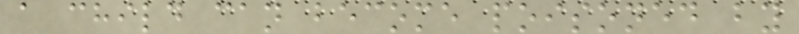a child can become poisoned by
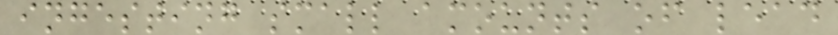ingesting small amounts of lead
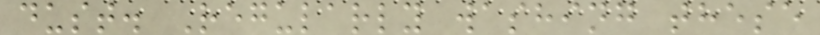dust. Regularly washing these
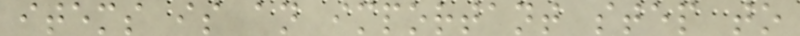items is an important step to
